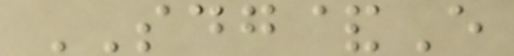SDG&E
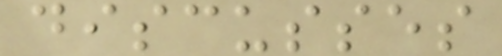discusses
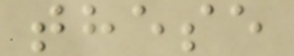these
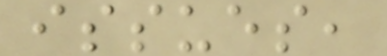issues,
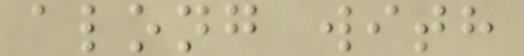along with
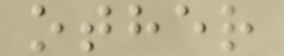other
